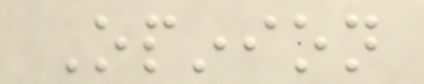Opinion
